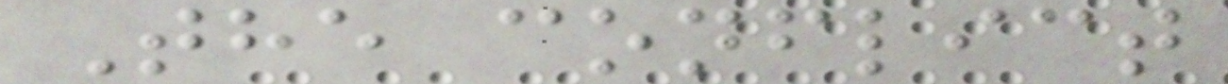The conflict
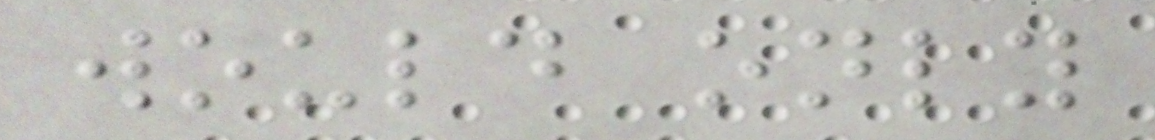would only
